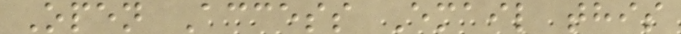Open Access Email this
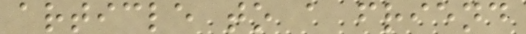article to a friend
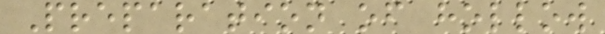Preparation of hollow
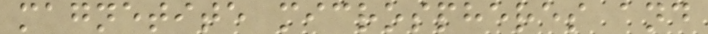magnetite microspheres and
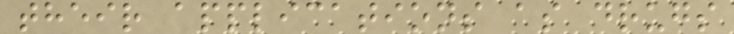their applications as drugs
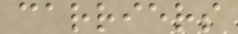carriers
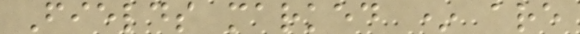Fields marked * are
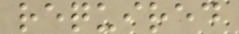required
